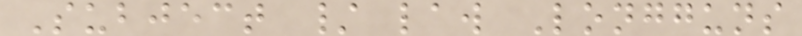Subject / law Longguns
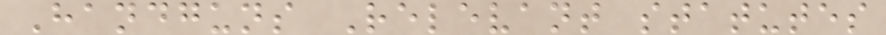Handguns Relevant statutes
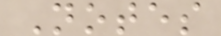Notes
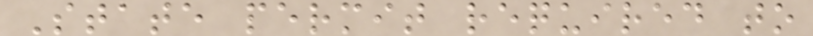State permit required to
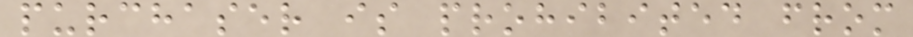purchaser is prohibited from
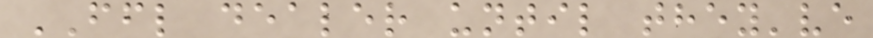FFL dealer until they've
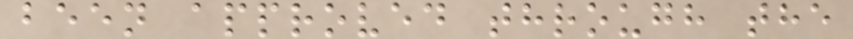been approved through the
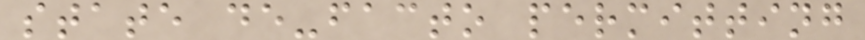state de-facto permitting
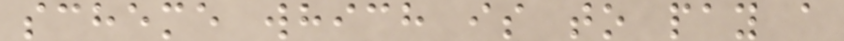scheme which is to pay a
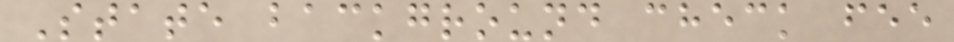State background check fee
